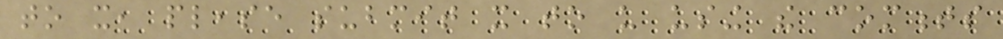to it, please submit it to us using the comments
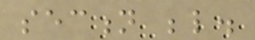section below.
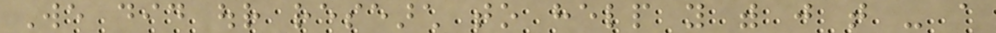We did our research to help you with just that - a
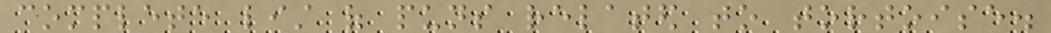complete list of puns related to tortoise.
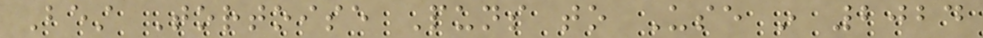Best Tortoise Puns to Use in 2024
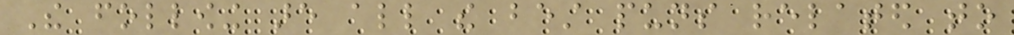The following are all the best puns related to
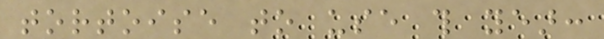tortoise to use this year:
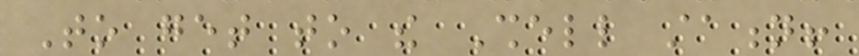To get to the Shell station!
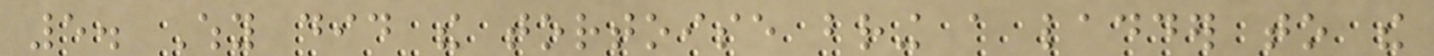5. Why did the tortoise bring a ladder to the
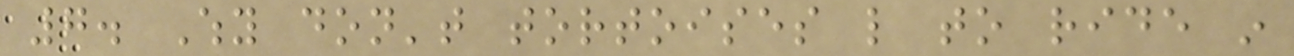7. Why don't tortoises like to ride in
